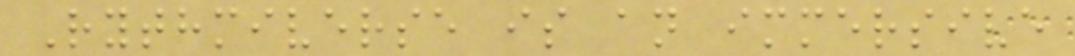Rythmiverse is an immersive
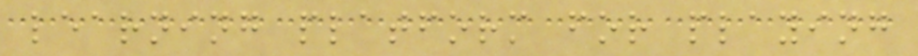learning platform for playing
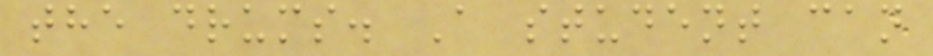the drums. A student can
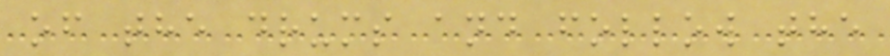of the drums and follow the
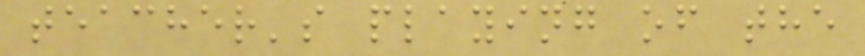teacher's playing of the
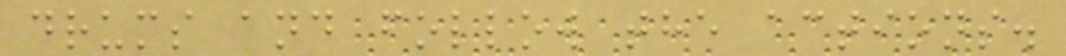drums and follow the actions.
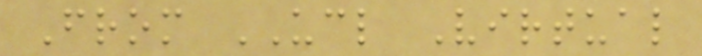From UCL Virtual
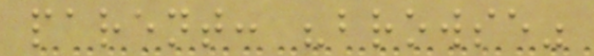parent: "browse"
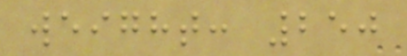weight: 250
